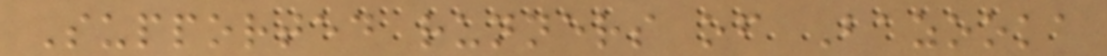Supported runners of Bazooka
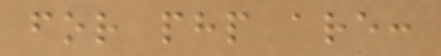for php are:
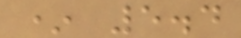* 5.4
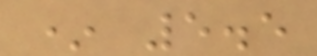* 5.5
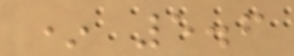* 5.6
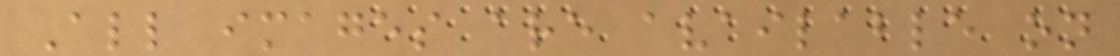All images are available on
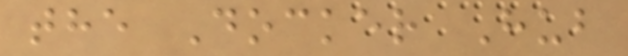the Docker Hub
